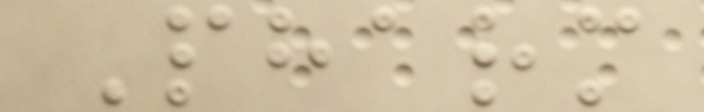Pharm
